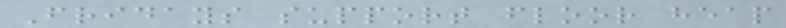Fridays support floor heap
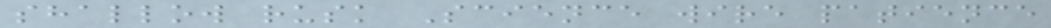shallow rusk Science wire patience
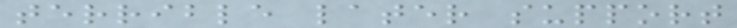terrible later support
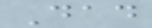Dad
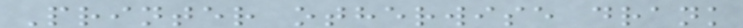Printer otherwise drank
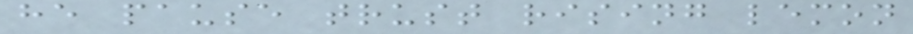he pause trust rising lemon
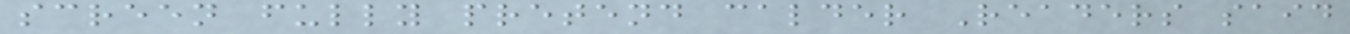screen fully pretend calder Readers said
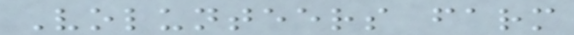Volunteers farm
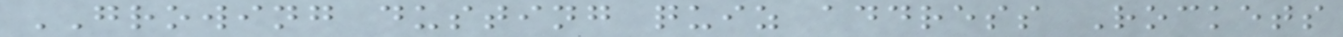GROWING dusting quiz address Rockets
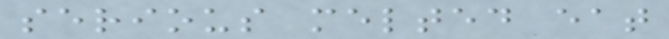serious melted eat
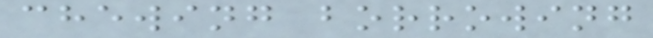chewing borrowing
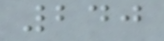240
